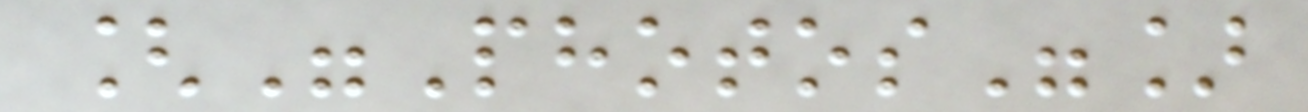["Photos"]
